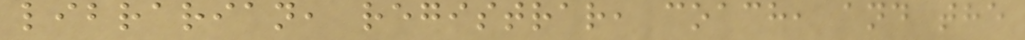librarian, registrar, coach, and the
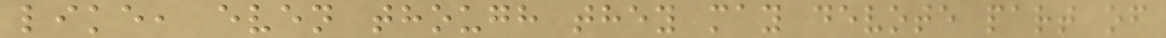like, even though they may devote part of
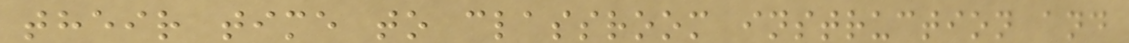their time to classroom instruction and
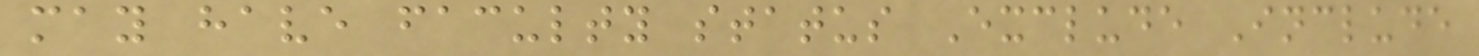may have faculty status Exclude Include
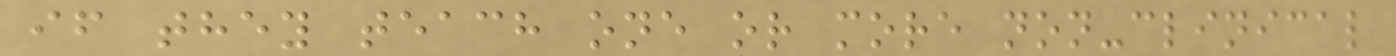if they teach one or more non-clinical
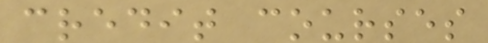credit courses
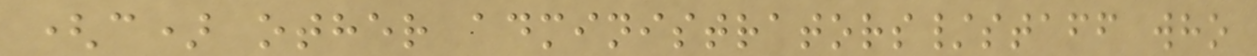(c) other administrators/staff who
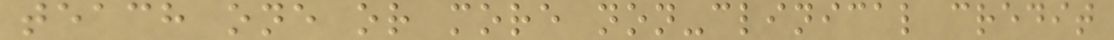teach one or more non-clinical credit
